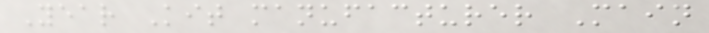Year Kit manufacturer Main
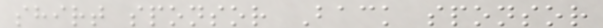shirt sponsor Back sponsor
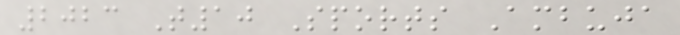2023 T10 Sports Ambuja
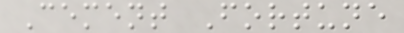Cement Fortune
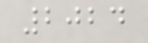2024
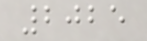2025
